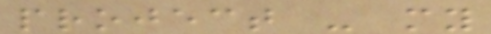project - my
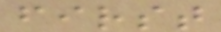first
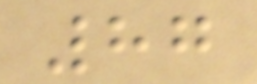87
